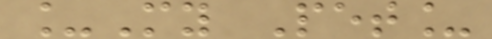_My Pet_
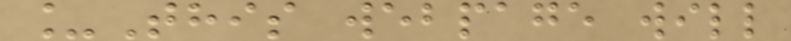_This webpage will
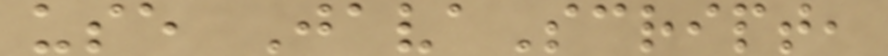use JavaScript,
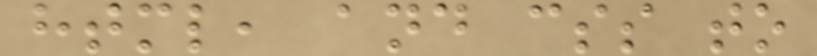html, and css to
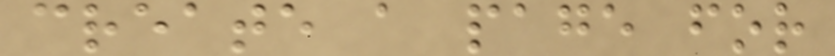create a page for
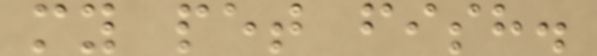my pet fish.
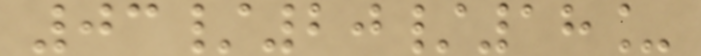03/20/18_
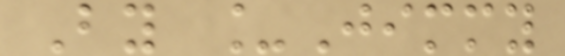By _Jimmy
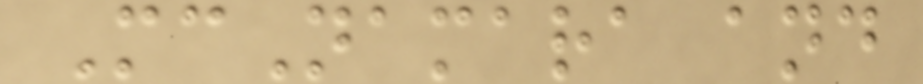McNamara and
